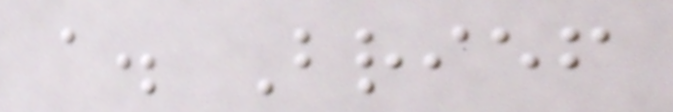a. Brief
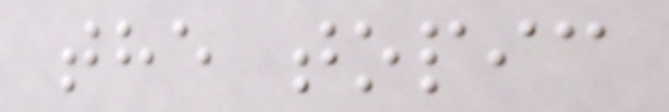the topic
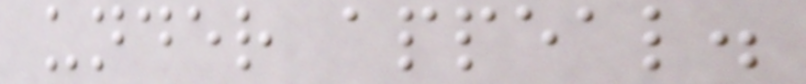under appeal.
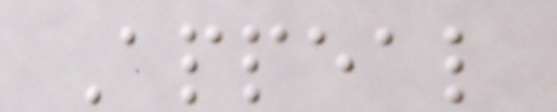Appeal
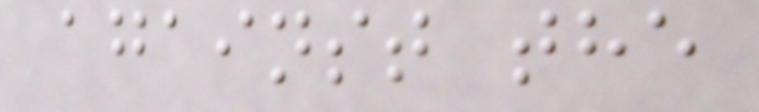against the
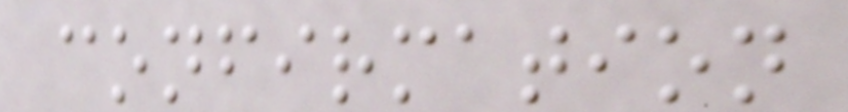confirmation
